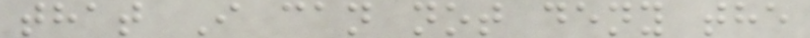that I can not deny the
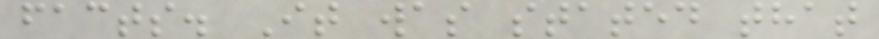facts. It was stated that
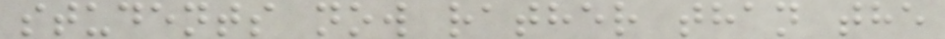students now rather than the
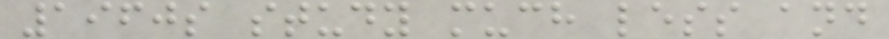1960s study much less and
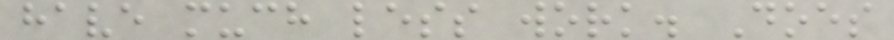have much less work. Does
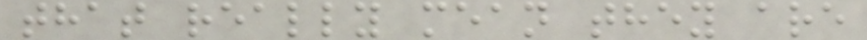that really mean they are
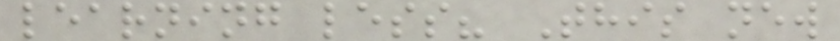learning less? This new
